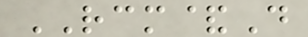RCM&D
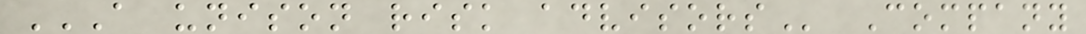A UNISON RISK ADVISORS Company
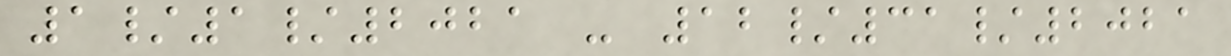1/1/2021 - 12/31/2021
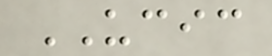UCIC
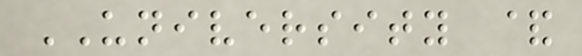UNIVERSITY &
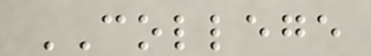COLLEGE
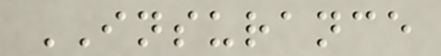INSURANCE
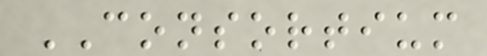CONSORTIUM
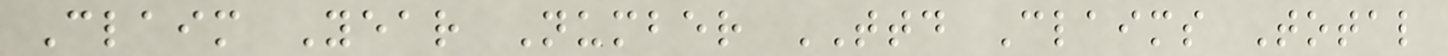Claim Year Number TTD Claims Total
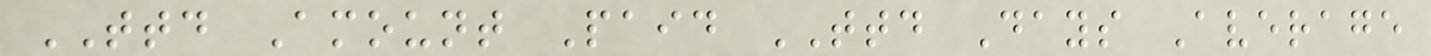TTD Amount Paid TTD Days Average
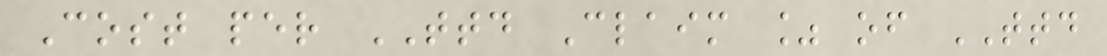Cost per TTD Claim % of TTD
